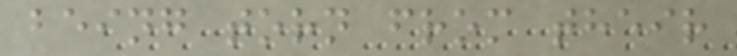being torn from their
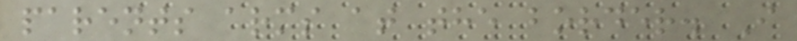parents arms at the border. I
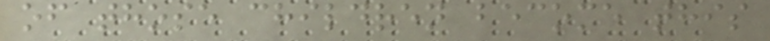of those children become this
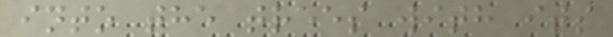into the trees with its
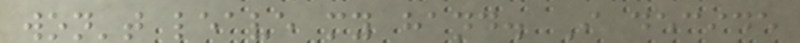won't leave my hand. I decide
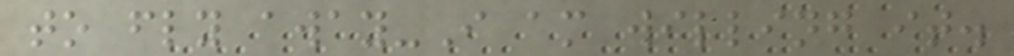to fly away-I am willing it.
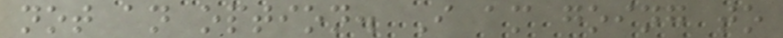not an option. I am going to
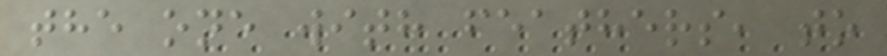the one with feathers, to
